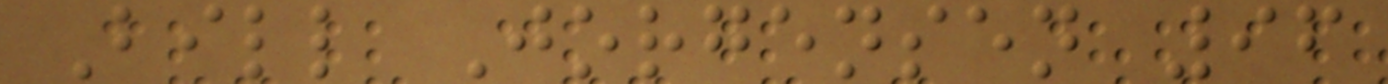Bill Jorgensen 96
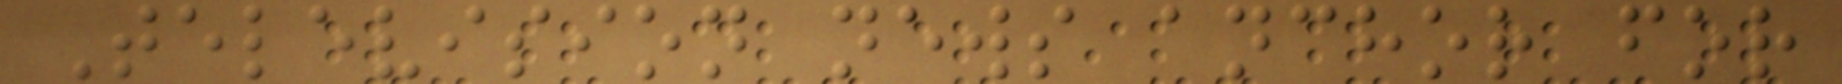Television news anchor for
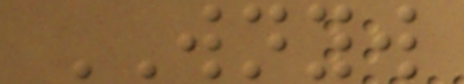WNYW
